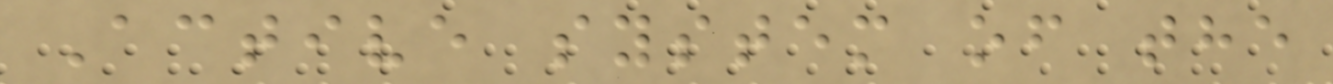Active system of the
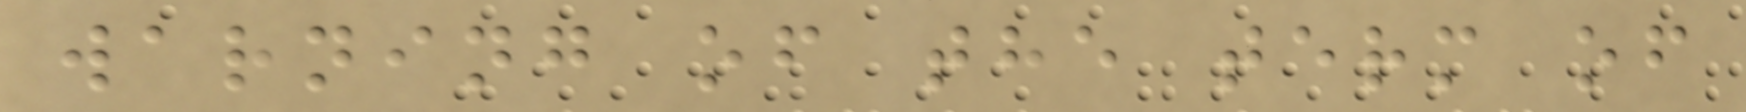warning of the term of
